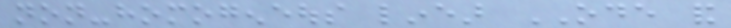non-homogeneous linear ODE and
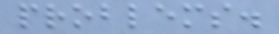problems.
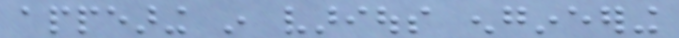appearing in various engineering
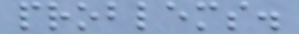problems.
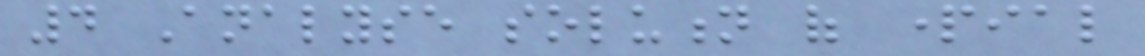4 Analyse solution of partial
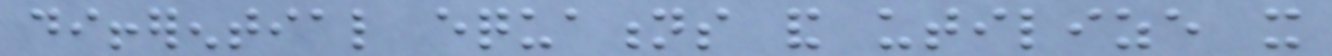differential equations and utilize it
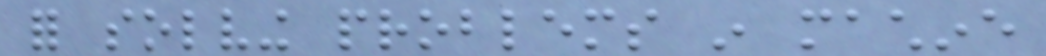for solving problems in machine
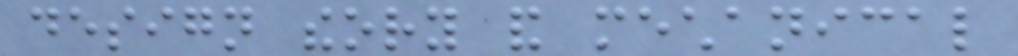design theory and mechanical
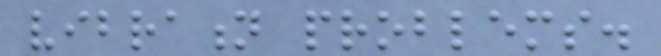vibration problems.
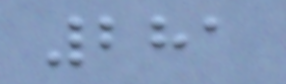281
